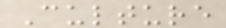Culture
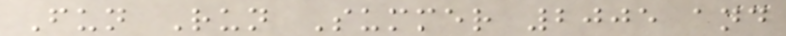Fun Run Summer 2005 and
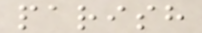parish
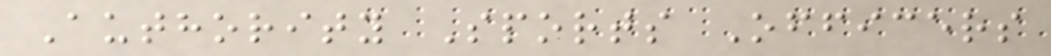Authority Sports Officers
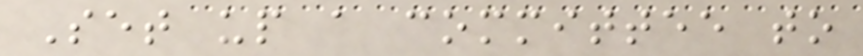Set up a committee to
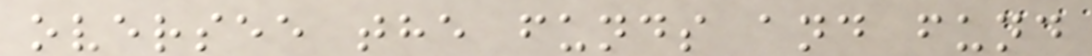oversee the funds and fund
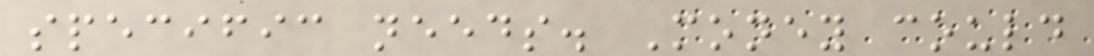specific needs. Money could
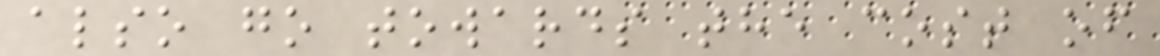also go towards the cost of
